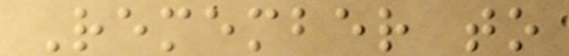Remember to
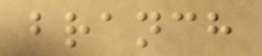branch
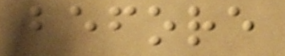before
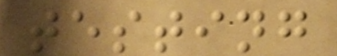testing
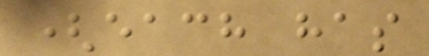(each has
